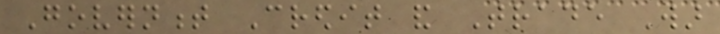Government Credit and Trade War
